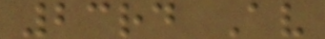23rd Av
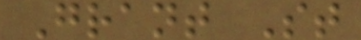Grant St
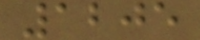1205
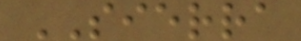SIERRA
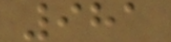981
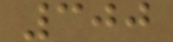300
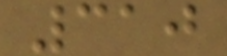310
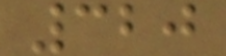320
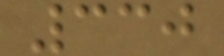330
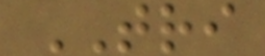TRI
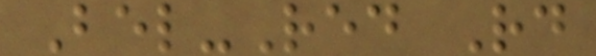Bel-Red Rd
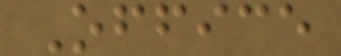Office
